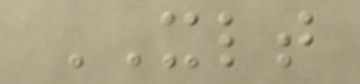XLT
